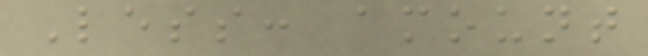Less: amount
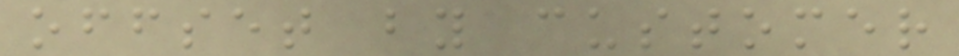offset by customer
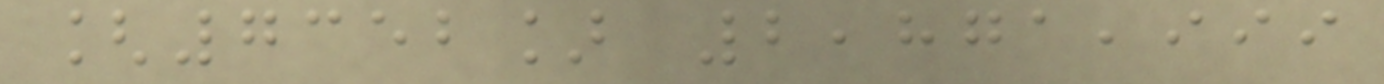[7352] 2,871,999
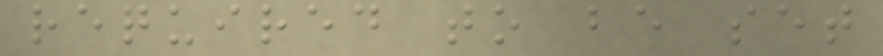required to be set
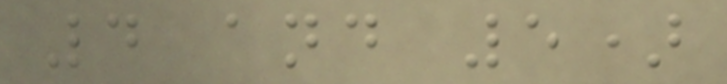4 and 5)
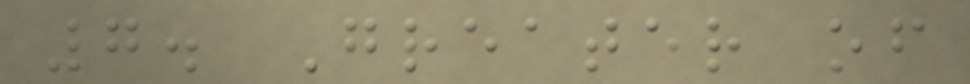7. Greater of
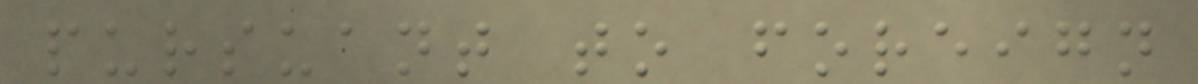pursuant to foreign
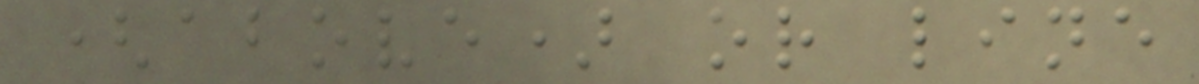(above) or line
